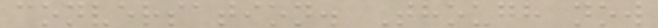conversation. Though now
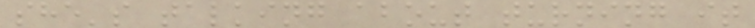she's talking about turning it
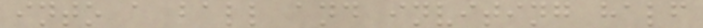into a ball and inviting half
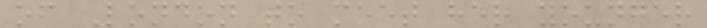of London to meet her younger
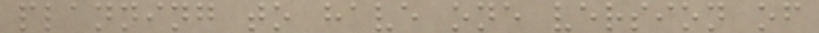planning to have one version of
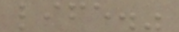life."
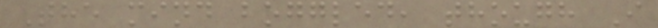The mind boggled, though I
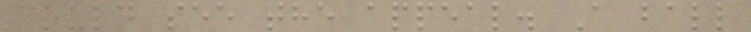could see the appeal. A ball
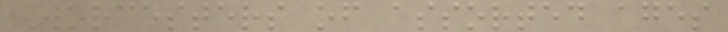Worcesters of assorted ages
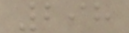298
